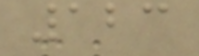123
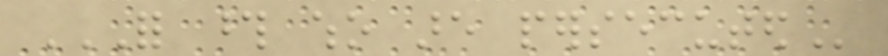FOR THOSE WHO ARE PERSECUTED
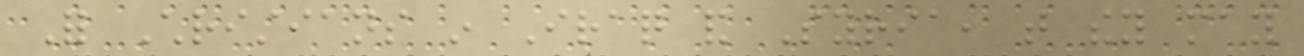For Christians in Iraq and Syria, that they may
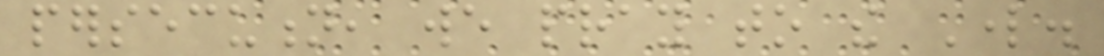persecution, we pray to the Lord.
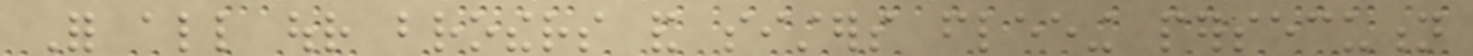For all our brothers and sisters fleeing persecution
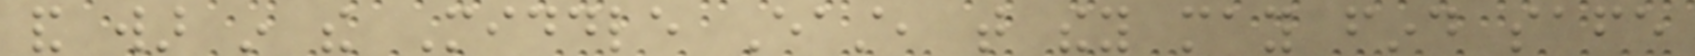and war in the Middle East, that they may find safe
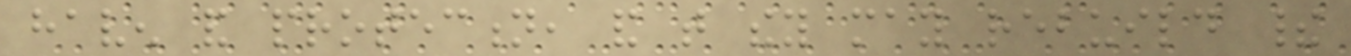haven and protection, and that they may rebuild their
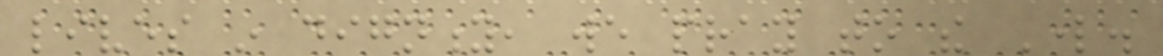lives in dignity, we pray to the Lord.
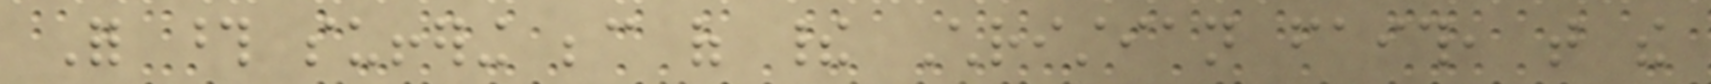For those suffering because of their Christian faith, that the
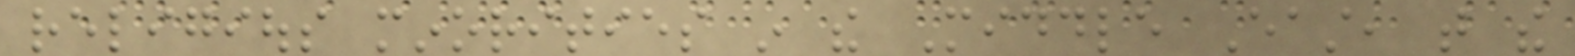religious minorities in the Middle East, that the
